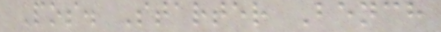Pos. Starter Bench
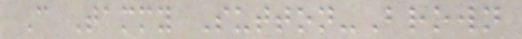C Tammy Sutton-Brown
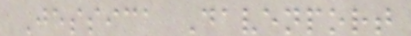Jessica Davenport
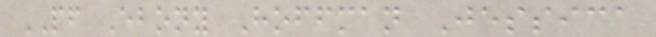PF Ebony Hoffman Jessica
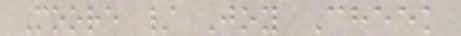Moore / Joy Cheek
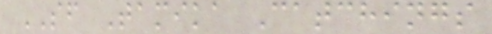SF Tamika Catchings
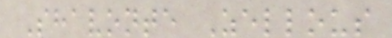Shavonte Zellous
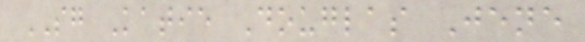SG Katie Douglas Jene
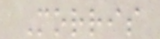Morris
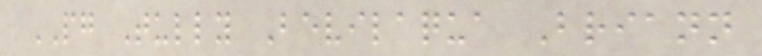PG Tully Bevilaqua Briann
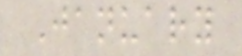January
